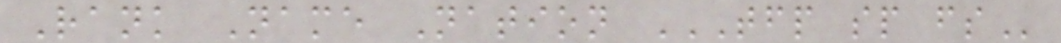Rank Name Nation TFP SP FS
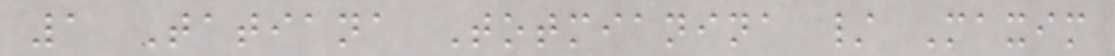1 Tatiana Totmianina / Maxim
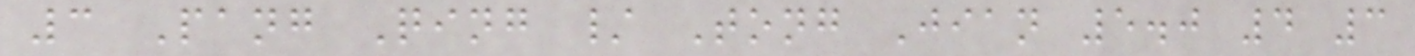3 Pang Qing / Tong Jian 5.0 4 3
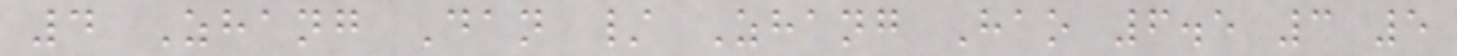4 Zhang Dan / Zhang Hao 6.5 3 5
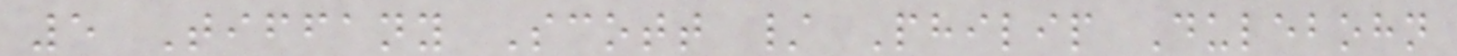5 Tiffany Scott / Philip Dulebohn
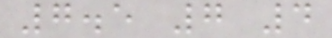7.5 7 4
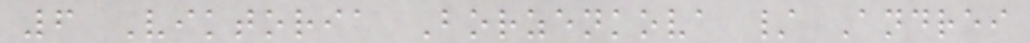6 Viktoria Borzenkova / Andrei
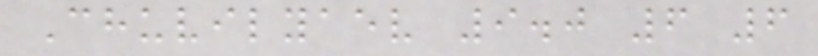Chuvilyaev 9.0 6 6
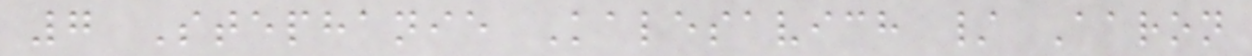7 Stephanie Kalesavich / Aaron
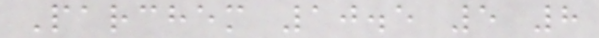Parchem 10.5 5 8
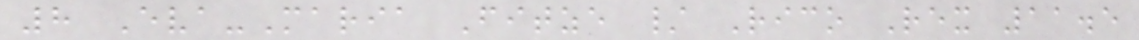8 Eva-Maria Fitze / Rico Rex 11.5
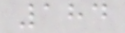184
